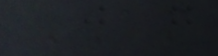AM
